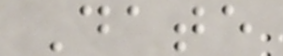Date
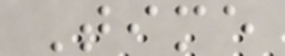Time
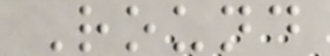Round
